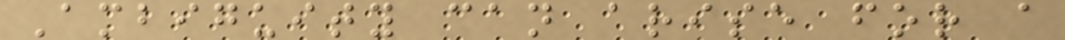Ambiguity can arise for a
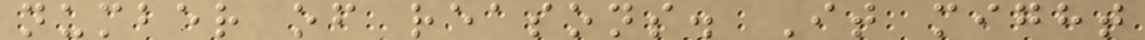number of reasons. It might
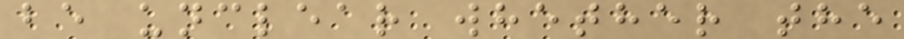be unclear whether the
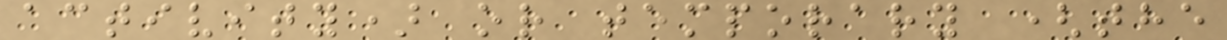activity) or temporary (the
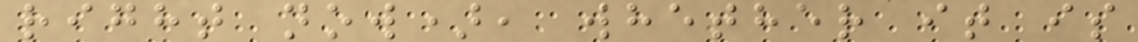right now), whether it is
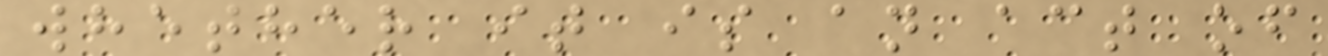whether it is an act of
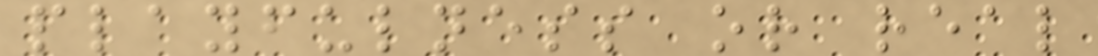playfulness or real
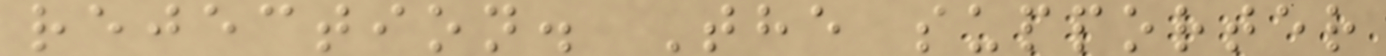rejection. The supporter
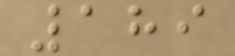189
